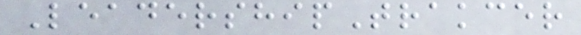LeadershipTrakcer
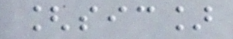[sic]
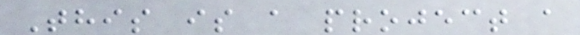This is a project a
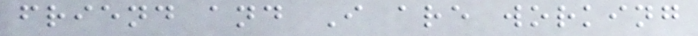friend and I are working
